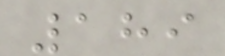189
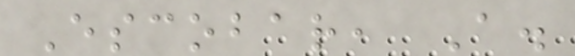Escobar, A.
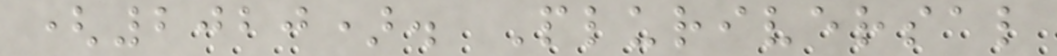(2020). Pluriversal
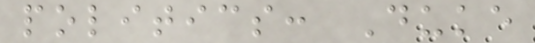politics: Duke
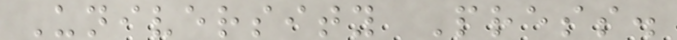University Press.
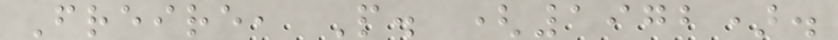Freire, P. (1972).
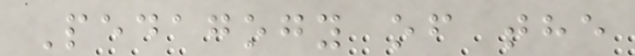Pedagogy of the
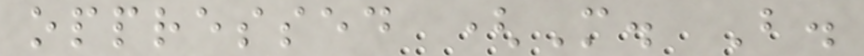oppressed (M. B.
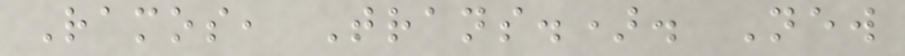Ramos, Trans.). New
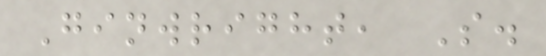Ginwright, S.
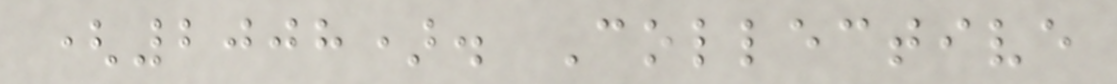(2008). Collective
